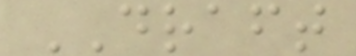DRAFT
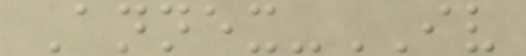Annex-IV
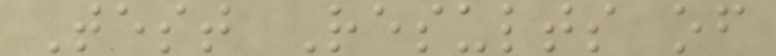Test Results of
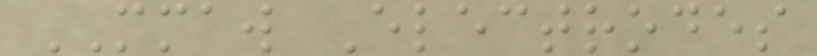MMAW Electrodes
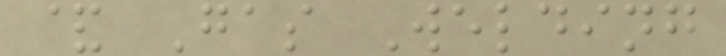& Gas Welding
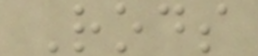Rods
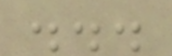...
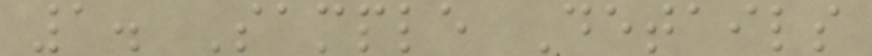1. Sample Details
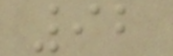92
